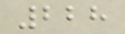228
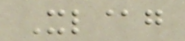Xl@g
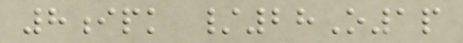8ipk /28O1p
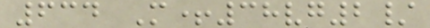634 M+38vg2/
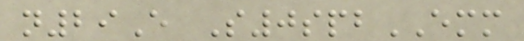n29E S0spbEMM
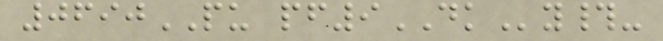0690PU pf9DKy#-
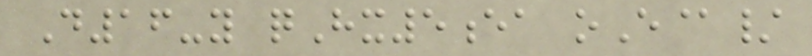D16-y qHx5ea oE@/
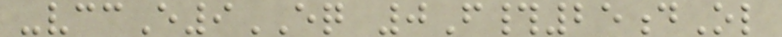-vccE9EQ 0F#25dOl
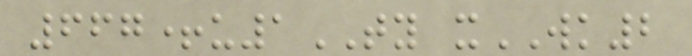667+u1TY xWK2
